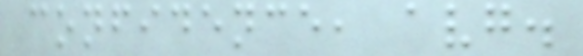confidence, avg.
